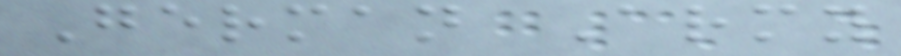German Army
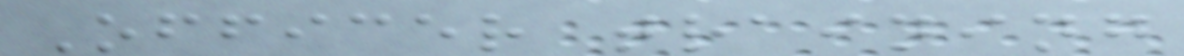Officer training
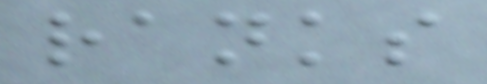ranks
